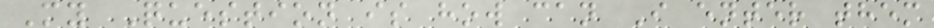My Question is how can I enter them
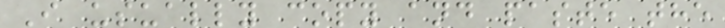I usually copy and paste the
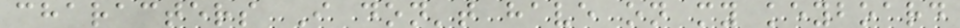characters I don't have on my keyboard
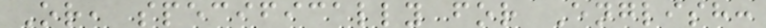Or, specifically for English:
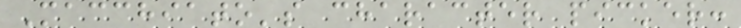Macchiato's character picker:
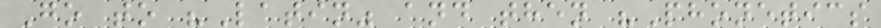Go to "Latin" and then "Phonetics
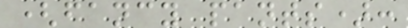(fancy pants):
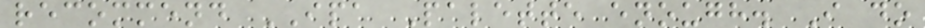recommend IPA Palette enough. I do
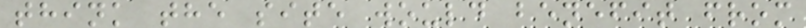think the site would benefit from
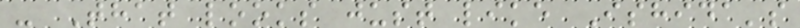- That looks just like Ishida's
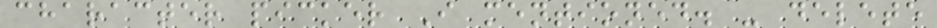character picker I mentioned. - delete
